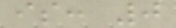is: 0
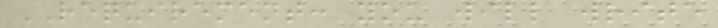REQUIREMENT: you will write
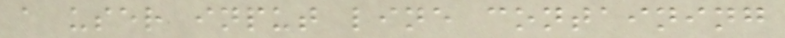a user input line containing
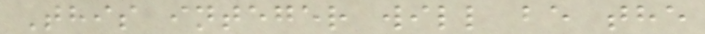This integer will be the
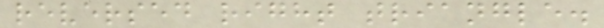reversed right triangle.
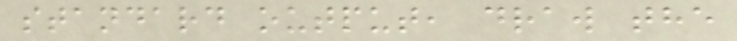standard output, draw the
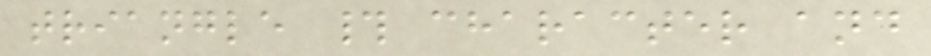triangle # character and
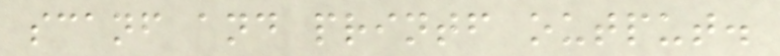scanf and printf output.
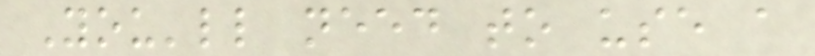You'll need to use a
